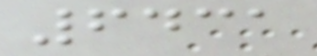6431
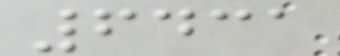6431
